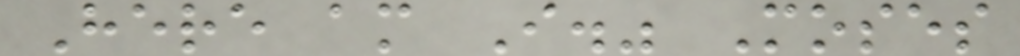Here am I." Moses
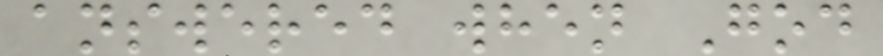answered when God
